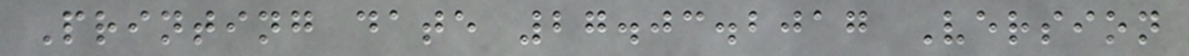Printing date 27.03.2017 Version
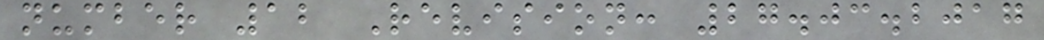number 12 Revision: 27.03.2017
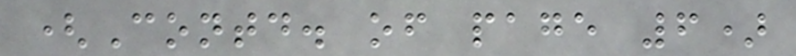(Contd. of page 6)
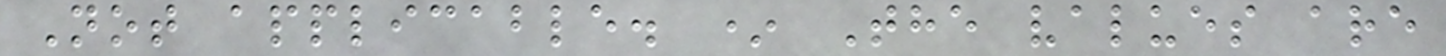Not applicable. * The values are
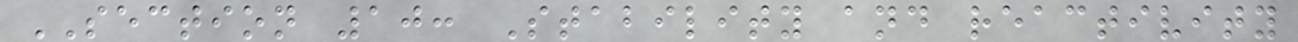SECTION 10: Stability and reactivity
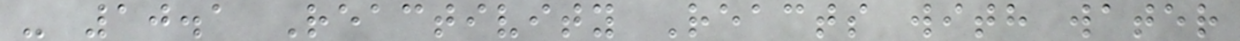- 10.1 Reactivity Reacts with water
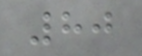80
